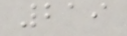219
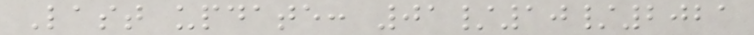Last update: 01/10/2021
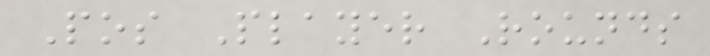Pos Player Rounds
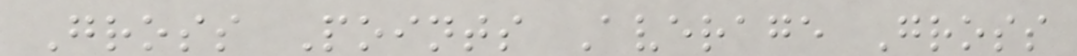Gross Points Average Gross
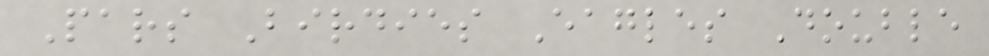Pars Birdies Eagles Double
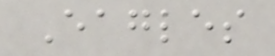Eagles
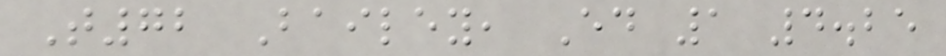T72 Bailey, Ed 1 4.25
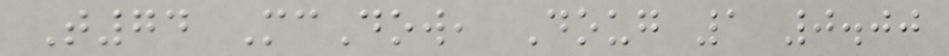T74 McDow, Doug 1 0.00
